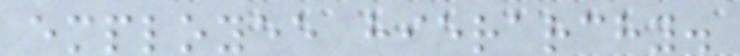employee hierarchy.
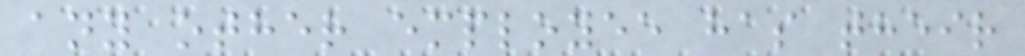any other employee has their
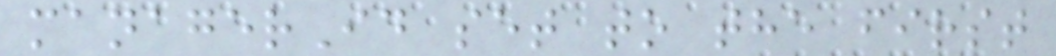managerId set to the first
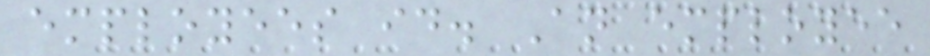employees id. An employee
